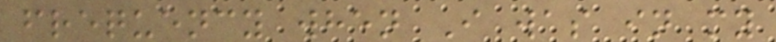frequency when I was in my
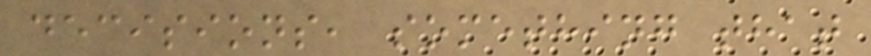decisions, something that
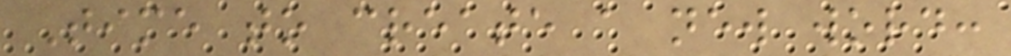Time to create a new word:
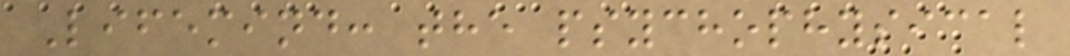Lifemind: the psychophysical
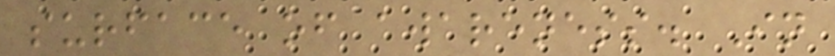surface of awareness. In
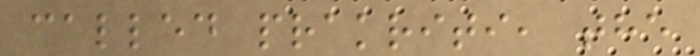called prakriti, the
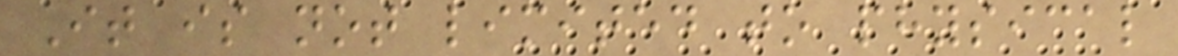It is not limited to physical
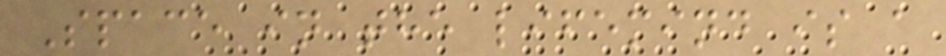Space in the lifemind is a
